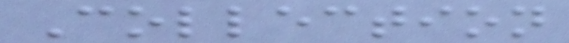Collection
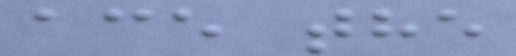ace the
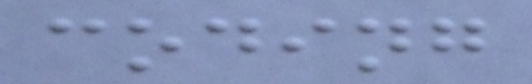coding
